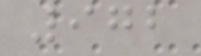972
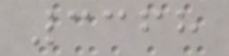3368
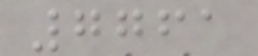7761
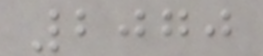2070
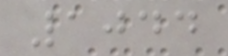1044
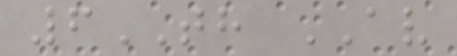6TH AV
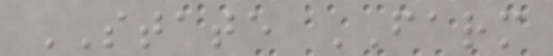STATE FARM
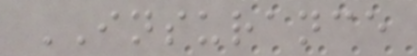INSURANCE
